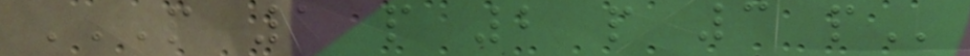P 1 P 2 P 3 P
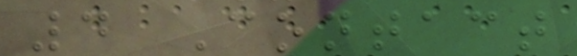4 Contact
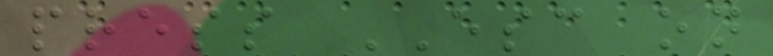press ESC on
